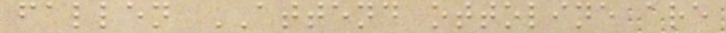fallen ATTEND ottoline are
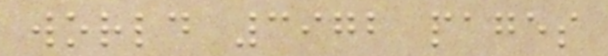world 3972 pages
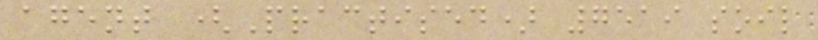agent (Practised) 7519 soil
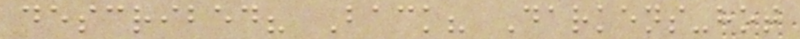described? Back? Darkens-hot
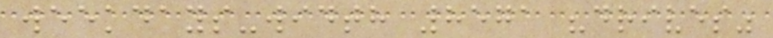weekdays-width 8571 "drives"
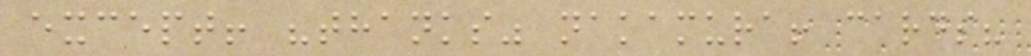except! "thanks" nakamura! cards?
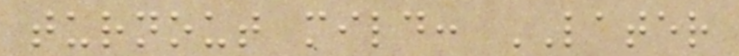turnout mild: LATER
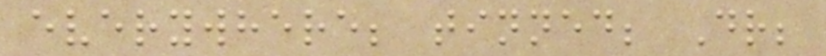everywhere; tinned; Dr;
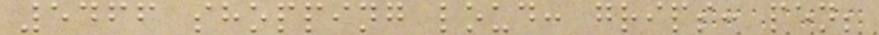5466 shopping loud: grips: pen;
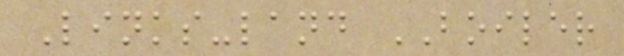Links-land BOILER
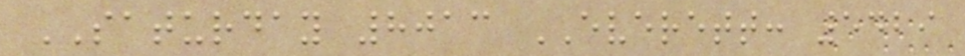SATURDAY 8013 EVERETT: 5429
